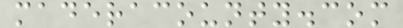maderacounty.com
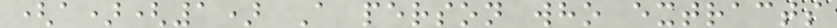(a)(1) A person who extracts
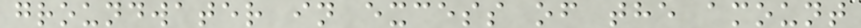groundwater in excess of the amount
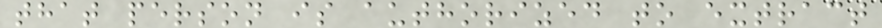that person is authorized to extract
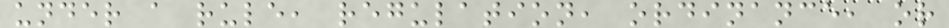under a rule, regulation, ordinance, or
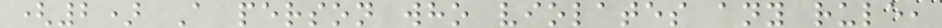(2) A person who violates any rule,
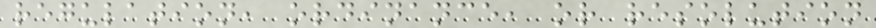regulation, ordinance, or resolution
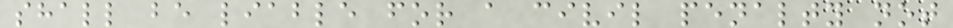shall be liable for a civil penalty not
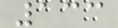133
